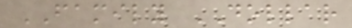FAMILY DOLLAR
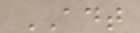ADT
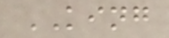KING
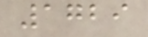1729
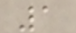1
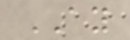AY
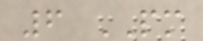6 PM
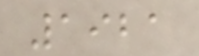1921
